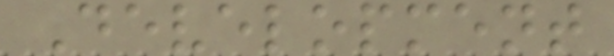Development
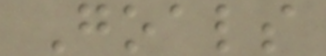Goals
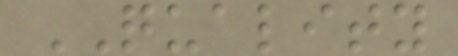QUALITY
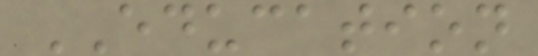EDUCATION
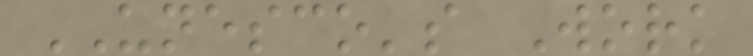UNESCO's Work
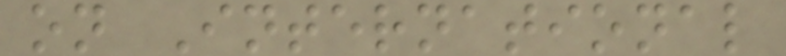on International
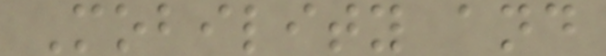Mobility and
